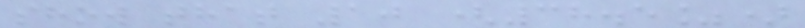show that 10 (38.5%)
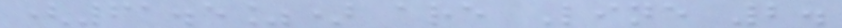(61.5%) are Line 2.
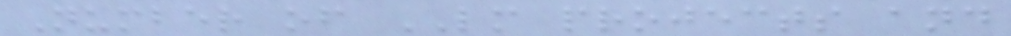Number of LM projects and
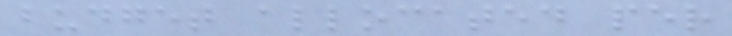budget allocated per
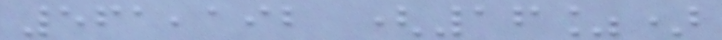561,192 (16%)
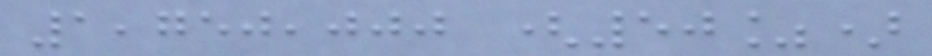1,750,000 (50%)
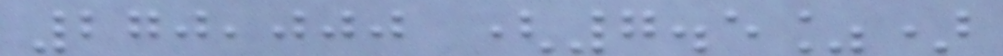270,000 (7.5%)
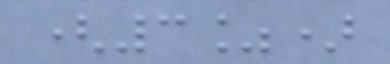(3%)
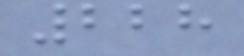228
